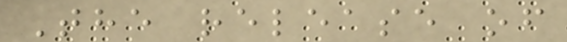The release of
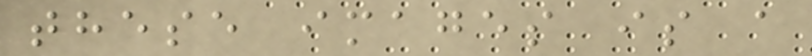these images is a
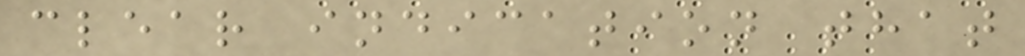clear indication that
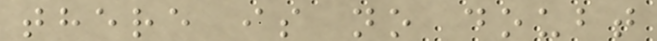there is no doubt
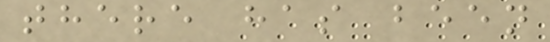there has been
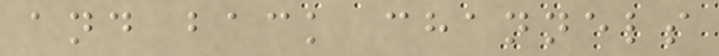and back channels
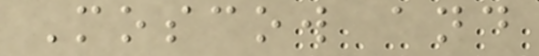Moscow and
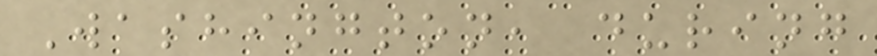Washington, during
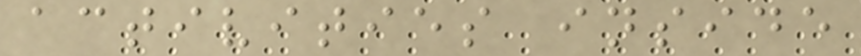activities inside
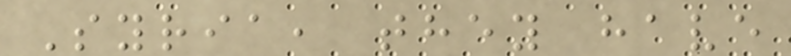Syria, they have
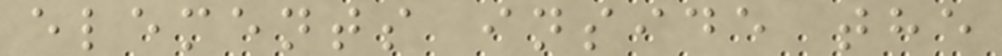elements inside the
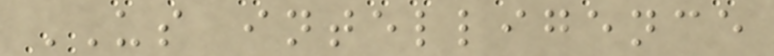US intelligence
